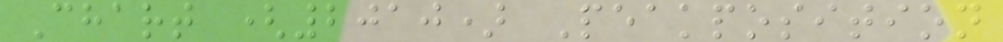Chart (2010) Peakposition
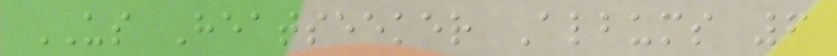US Heatseeker Albums 6
